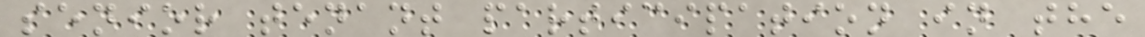senior tenant participation in the
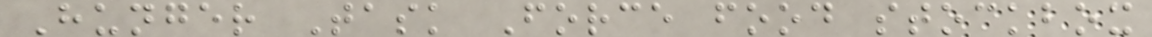Hunger Task Force food stockbox
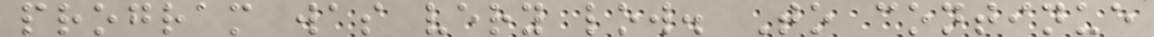program was very low. To continue
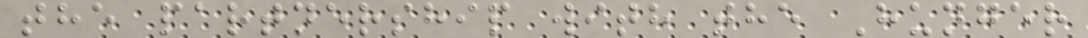the partnership with the Hunger
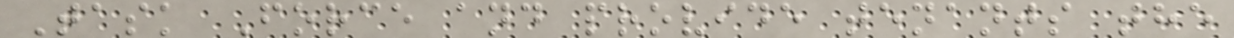Task Force and provide tenants the
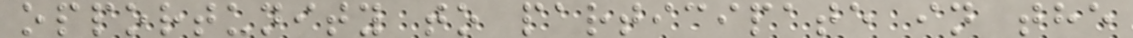opportunity to participate in the
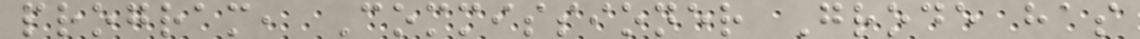program, Commissioner Grode has
